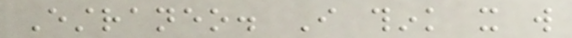Estraneo. I think it will
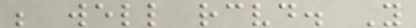be well received. You
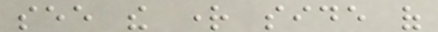see the right side of
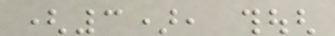(3), though
